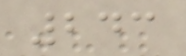243
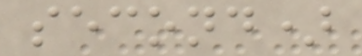second)
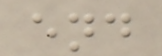end
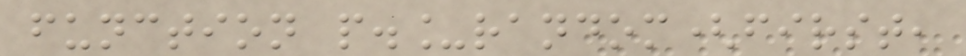function p._random(first,
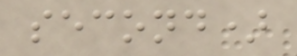second)
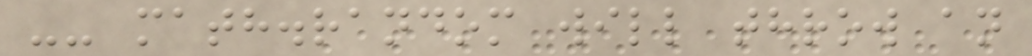-- math.random will throw an
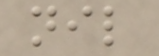nil
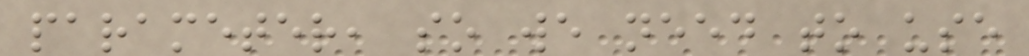parameter, so we need to use
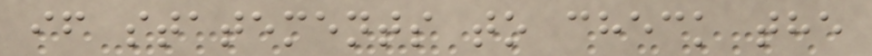if statements to check the
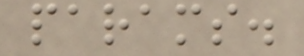params.
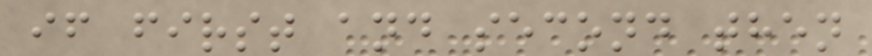if first and second then
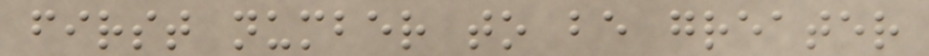first number to be greater
